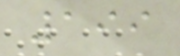199
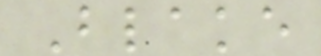Blake
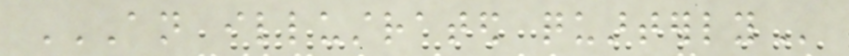AN ILLUSTRATED QUARTERLY
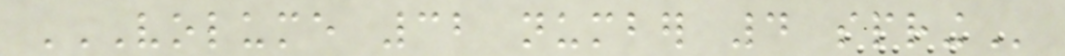VOLUME 32 NUMBER 4 SPRING
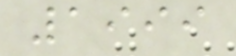1999
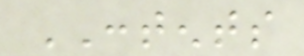CONTENTS
